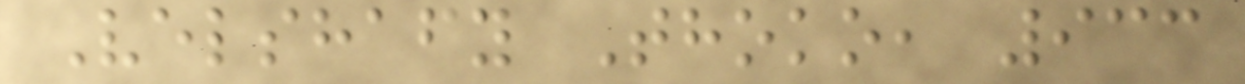Velshafy Thoko, 933
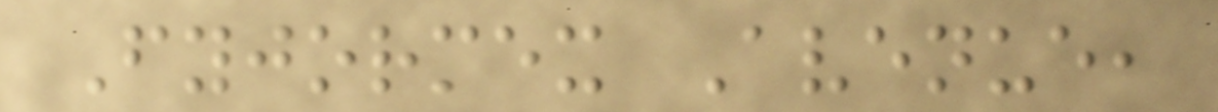Fyjormex Avenue,
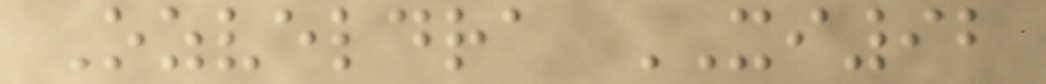Ozveldra XI92
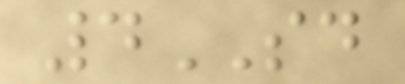4SD
